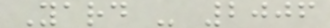Yard - 2006
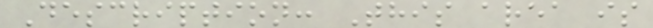Description: This area is
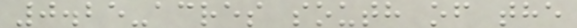0.25-acres south of the
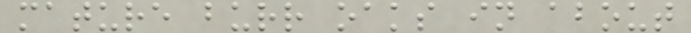mature burr oaks in about
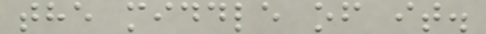the middle of it.
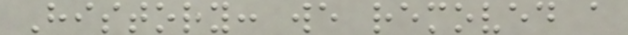History: we removed a
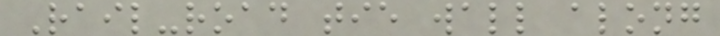Rail-road tie wall along
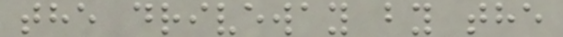the driveway by the
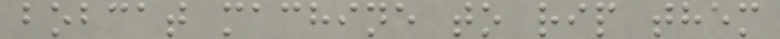bobcat machine to rip them
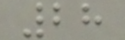28
